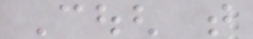Cough that
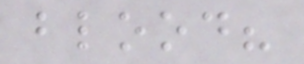blood?
